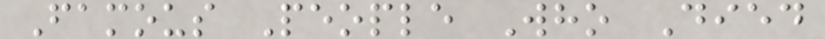Famous People Who Died
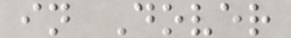in Dover
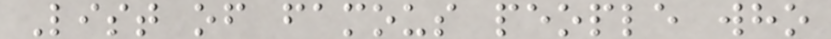List of famous people who
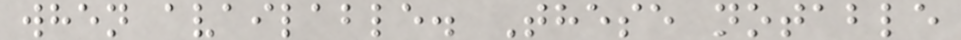when available. These notable
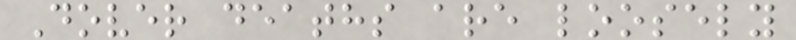Dover deaths are loosely
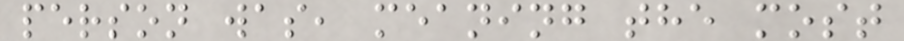person was, meaning the most
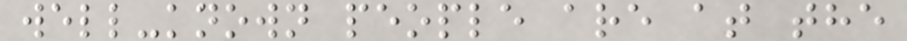well-known people are at the
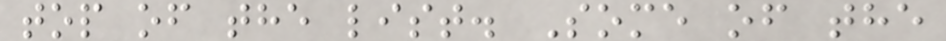top of the list. Some of the
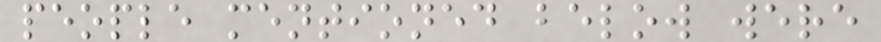people mentioned below were
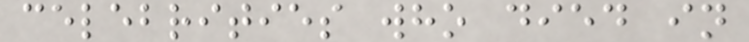celebrities who died in
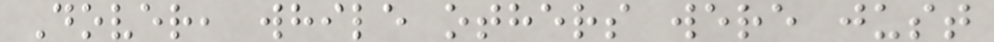Dover, while others were just
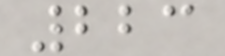223
